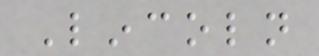Lincoln
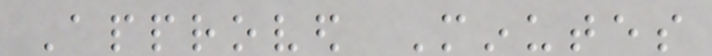Approved Minutes
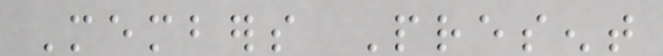Members Present
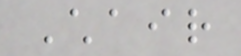Chair
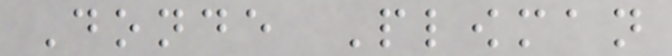Donde Plowman
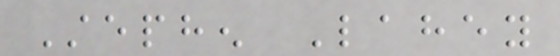Stephen Lahey
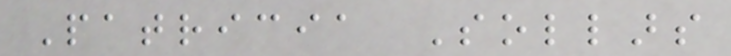Patricia Sollars
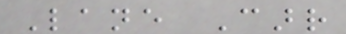Lane Carr
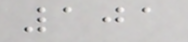101
